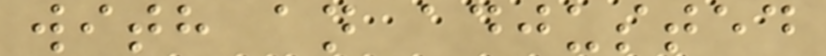with an adjusted
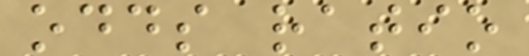odds ratio
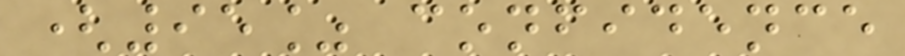(95% confidence
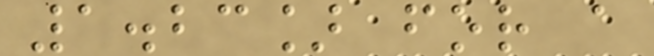1.23] for a
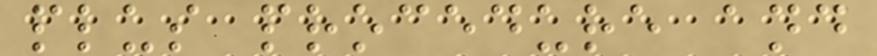plus procedure and
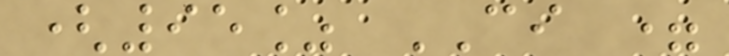(95% CI =
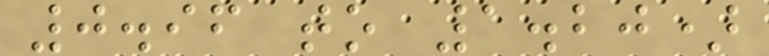0.96 to 1.20)
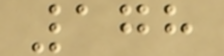178
